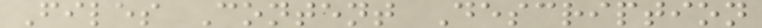Files Content Description
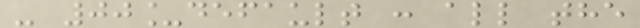- 00_default : all the
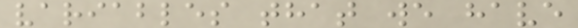variables that we have
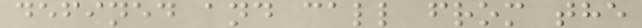defined and call from the
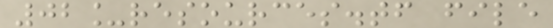02_resources.tf file
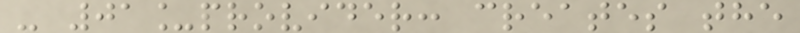- 01_provider: creates the
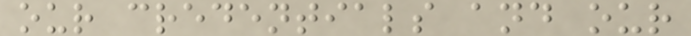our credentials and our
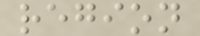region
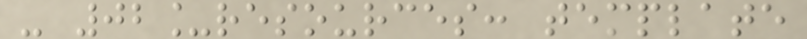- 02_resources: template
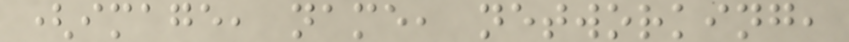(image, name, networking,
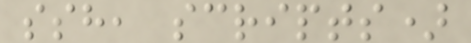ssh, scripts)
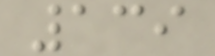139
